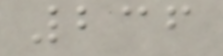236
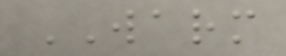WARM
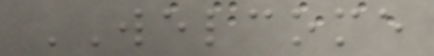WELCOME
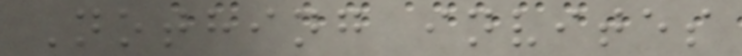Nothing invites
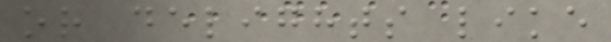or delights like
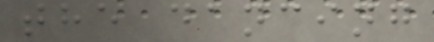the dancing
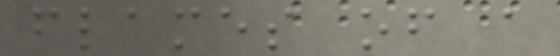flames of a
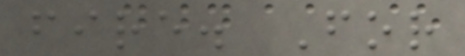fire. For
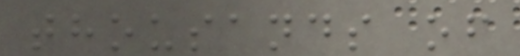thousands of
